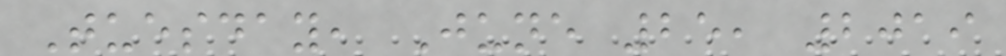Tuesday, June 25, 2019
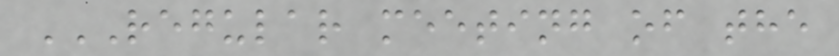REGULAR MEETING OF THE
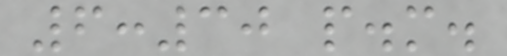6:30 p.m.
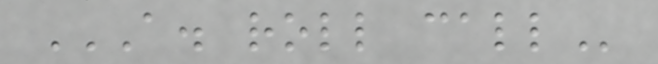A. ROLL CALL
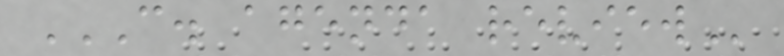C. AGENDA REVIEW
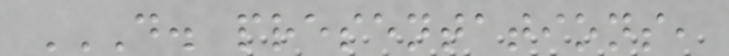D. PRESENTATIONS,
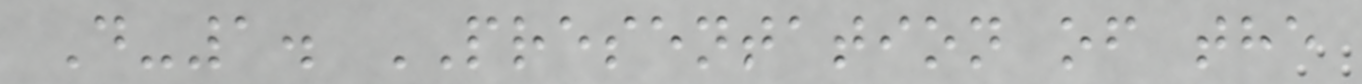D-1. PRESENTATION of the
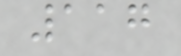117
